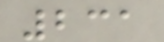231
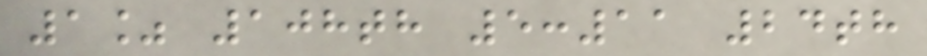1% 108th 5:11 24th
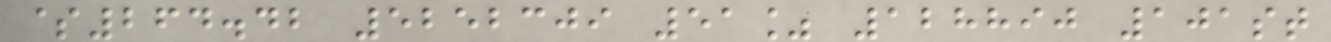$264.42 5252309 51% 128890 101st
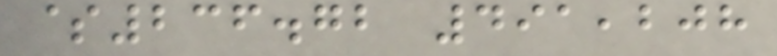$236.72 491,208
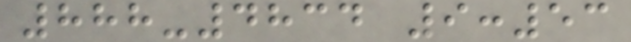888-4834 9:53
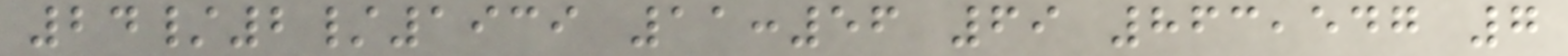24/2/1939 11:56 69 863,547 7
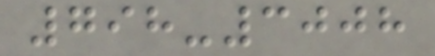798-3008
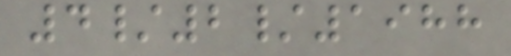4/2/1988
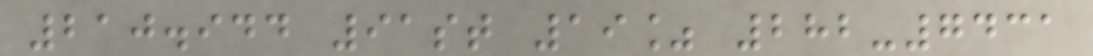210.944 91st 19% 282-7431
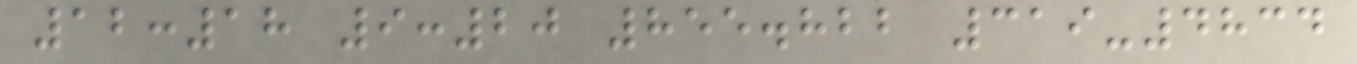12:18 9:20 855.822 319-4834
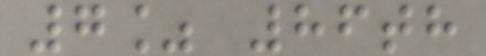7% 86th
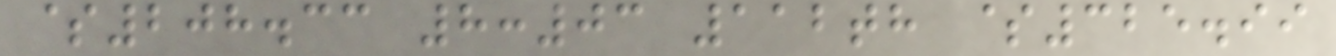$208.33 8:03 112th $325.99
